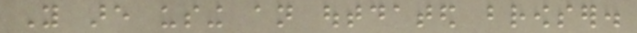You are using an outdated browser.
